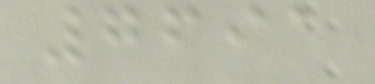7691
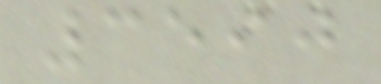3590
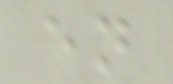en
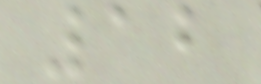12
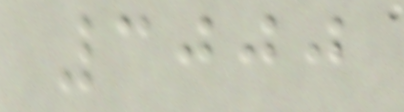3000
